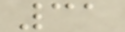31
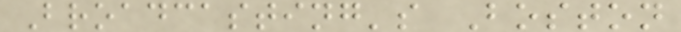Broadcasting's Boston
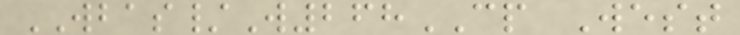WBAS/W268CP West
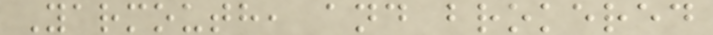Yarmouth, and brokered
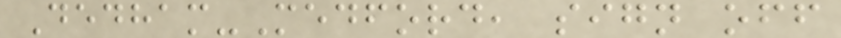Dedham-Medford, sign off
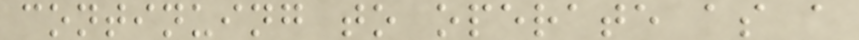continuing to operate as a
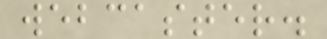webcaster.
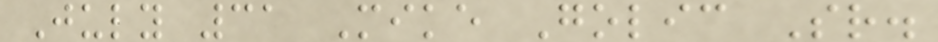July 31 Mike Golic Sr.
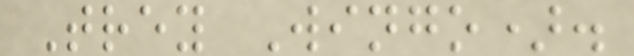Trey Wingo).
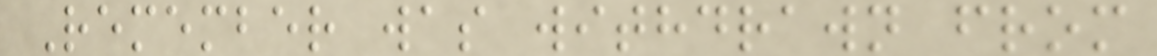Remember was withdrawn from
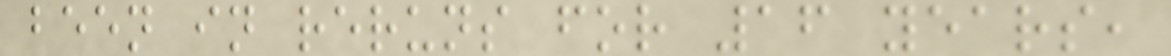been in reruns for 16 years,
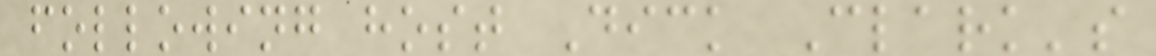following host Dick Clark's
